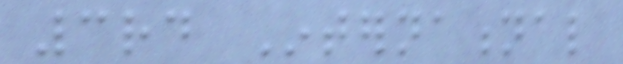3rd International
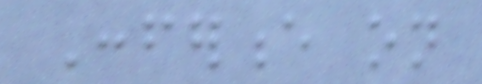Conference on
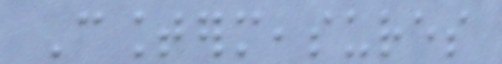Countermeasures
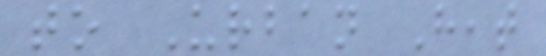to Urban Heat
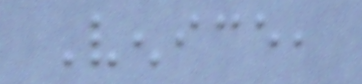Venice,
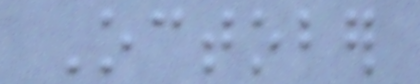October
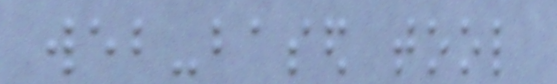web-based tool
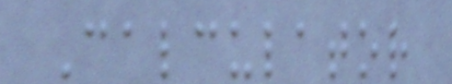Calculator
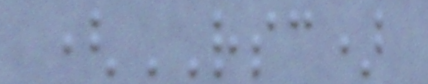(RSC)
